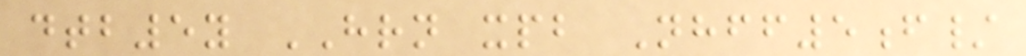dtb5y HRN xpb Nhff5f/
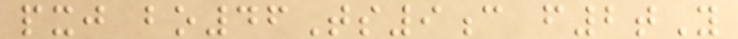pxj bo46Ts9c f2tY
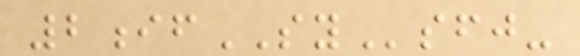2ifSYsfj-
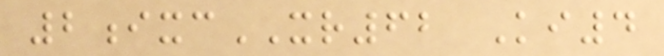2ixcXR62 Ki4
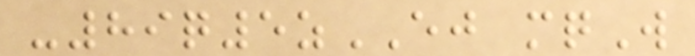-89q5zEJ mqW
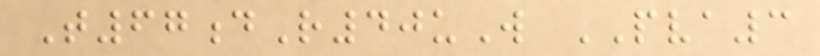T67dR40uW PVA3
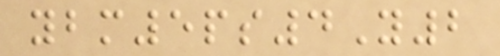ybm5ps4Y2
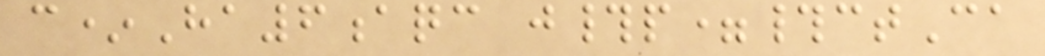c*Ha6aqc j#p=#ctCa
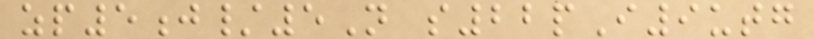zp5j/5N s22pI9utg
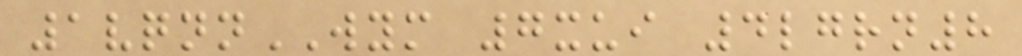1vqnnWYM 7xui 4lgrn8
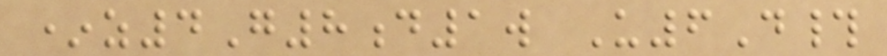*z4G8d1w U6D#
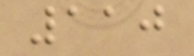110
